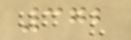372
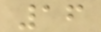16
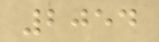2054
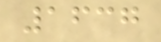1637
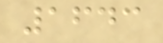1643
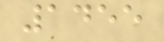1455
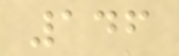146
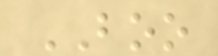BOO
